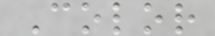Color
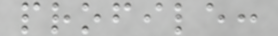profile:
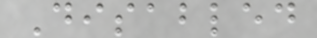Disabled
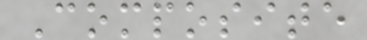Composite
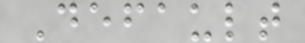Default
